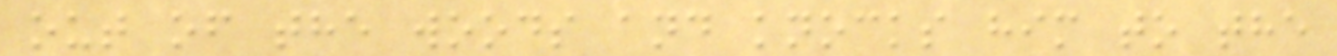out of the woods and knocks him to the
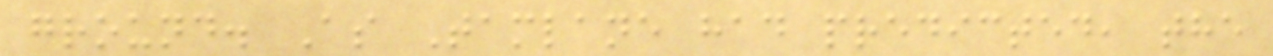ground. As Tamlane had predicted, the
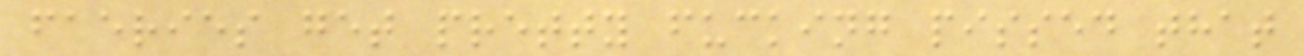faeries get pretty fucking pissed that
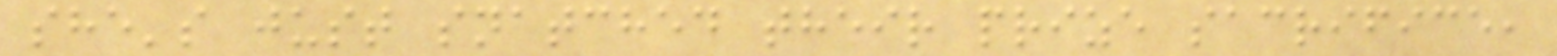she's just snatched their prize sacrifice,
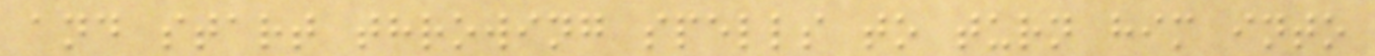and start throwing spells to turn him into
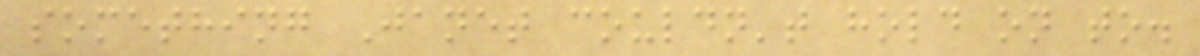something Janet couldn't hold on to.
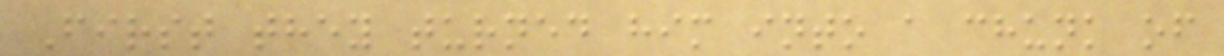First they turned him into a chunk of
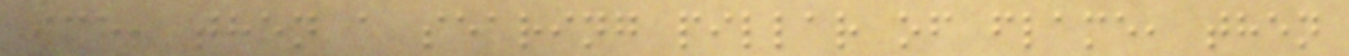ice, then a searing pillar of flame, then
